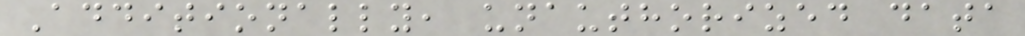Additionally, unauthorized data
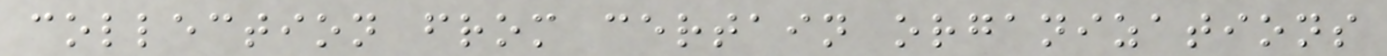collection from certain organizations
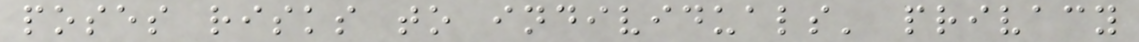poses risks to individuals' privacy
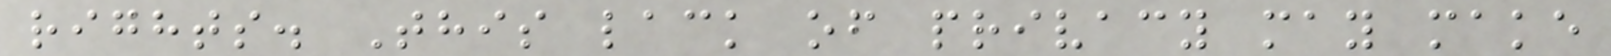rights. This lack of privacy may make
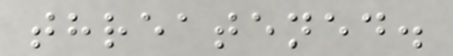threatened.
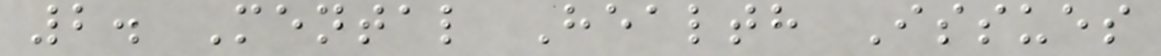2. Mental Health Issues
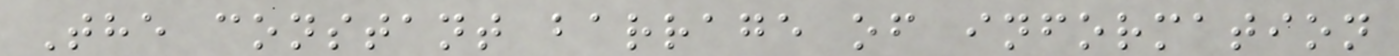The constant barrage of information
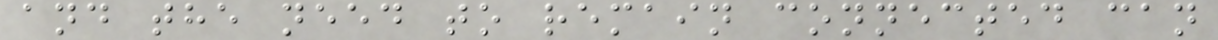and the need to remain connected can
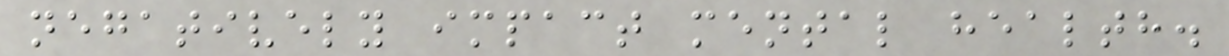negatively impact mental health.
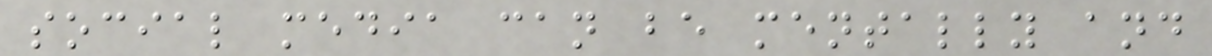social media can be mentally and
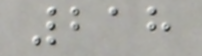218
